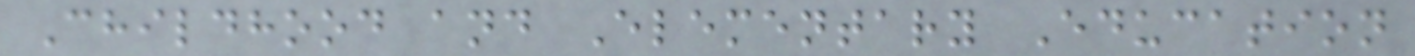Childhood and Elementary Education
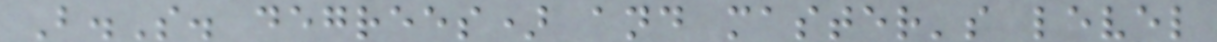B.S. degrees) and master's level
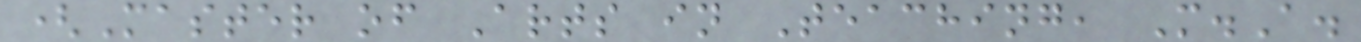(Master of Arts in Teaching, M.A.
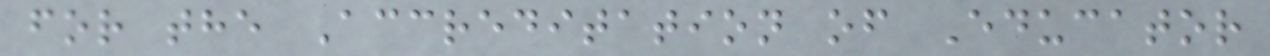for the Accreditation of Educator
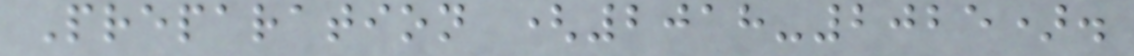Preparation (2018-2025).
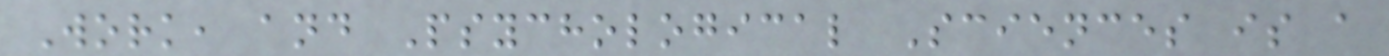Work, and Psychological Sciences is a
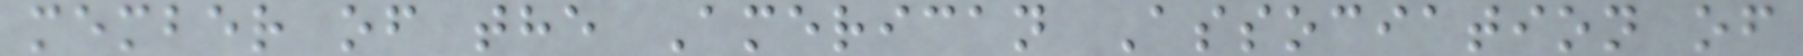member of the American Association of
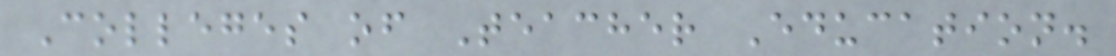Colleges of Teacher Education.
